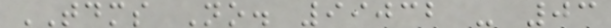TDMS No. 99032 - 03
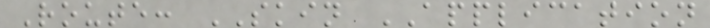Route: SKIN APPLICATION
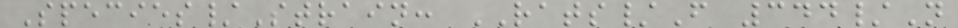Species/Strain: RATS/F 344/N
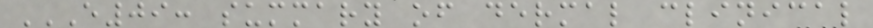E09: SUMMARY OF DERMAL CLINICAL
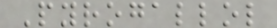Pyrogallol
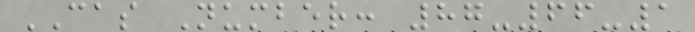CAS Number: 87-66-1
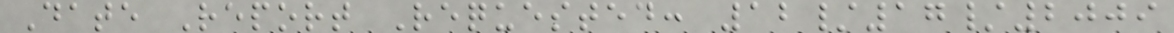Date Report Requested: 12/17/2009
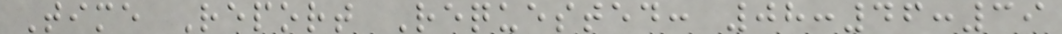Time Report Requested: 08:46:39
